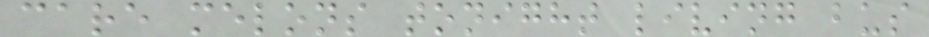care melons tonight living bus
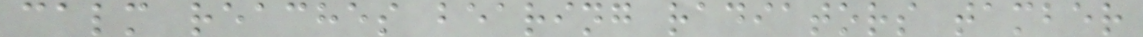calm reaches bearing radiators tamber
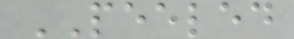PEELED
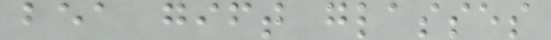bea gift glasses
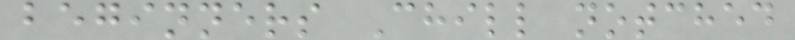beginners Chill notched
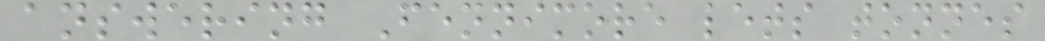answering Fennimore lets tonnes
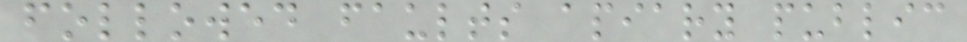followed faults apiary public
